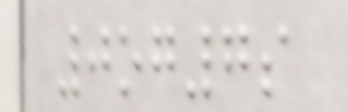0og7s
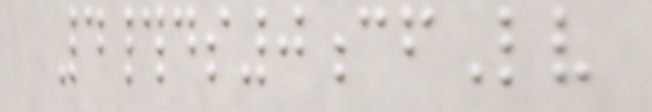4#ds0cfLv
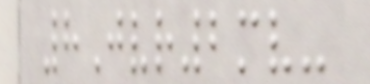8Jvr2mv-
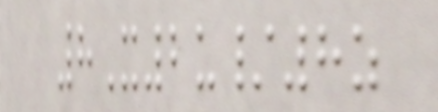8X2u/8z
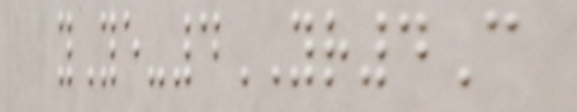yYe-4YR4C
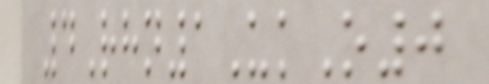4Rhn1UkO0
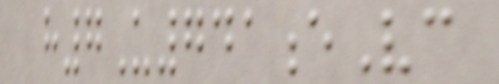h7U741eVc
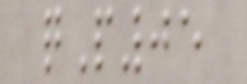qP05
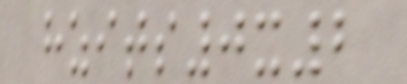hzits0x2
